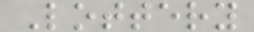Lottery
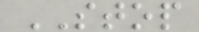STOP
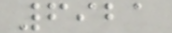6921
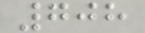708
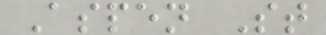Aspen St
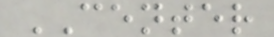CENTER
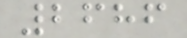2686
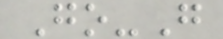Go-G
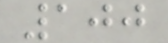100
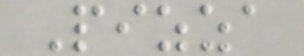Pizza
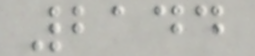2144
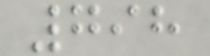798
